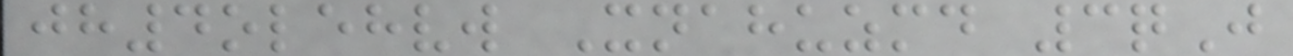jh4olehvw Xnahuzmd 3qJ
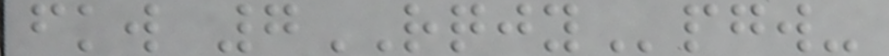fkw 7RQJYpgw-
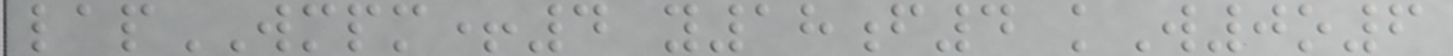lapWMPM+4 y18f4 kW0o6
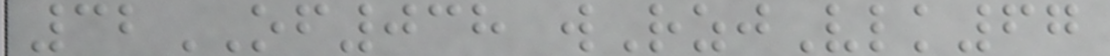32OF038 wRzjVlk67
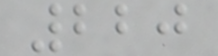220
